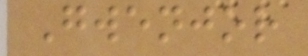Gwenjor
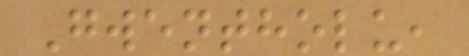Gwentholu,
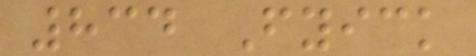834 Fyick
